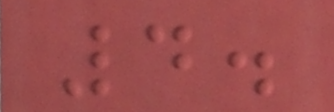4.
